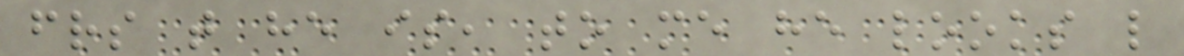friends that he is, to me he looks like
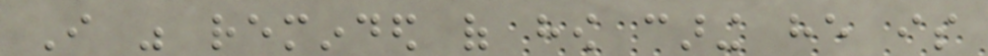I was reminded of how caring he is
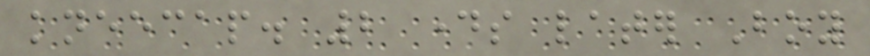kneecap. 2 days later Boy
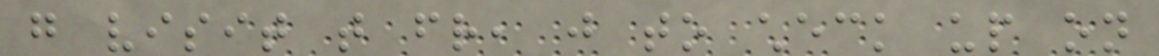go visit that friend, just to check up on
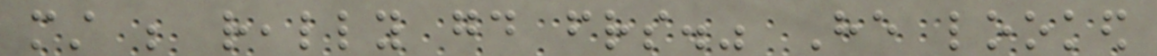must be really good friends." He looked
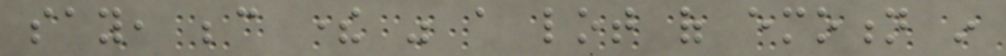say, because there was a lot of emotion in
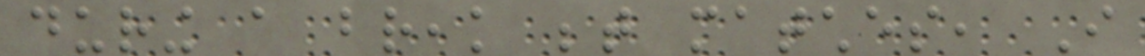during a break between matches, I
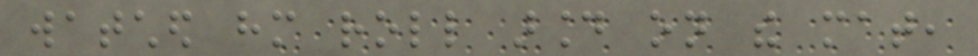watched him roll around on the mat,
